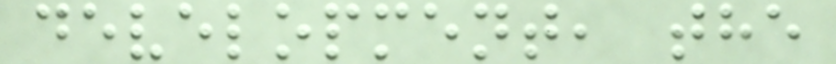development, the
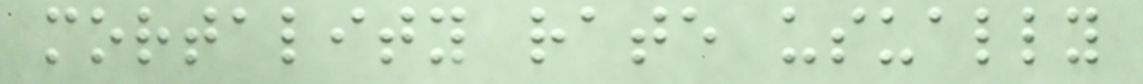mortality rate usually
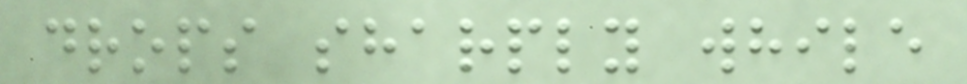drops sharply while
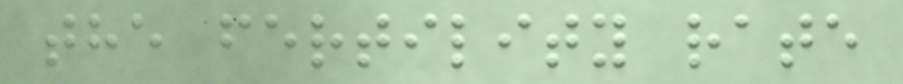the fertility rate
